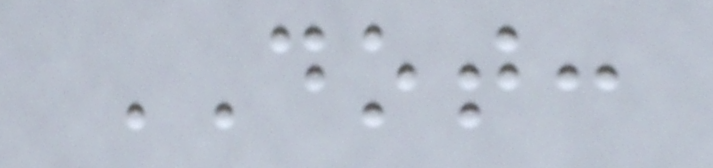DOT:
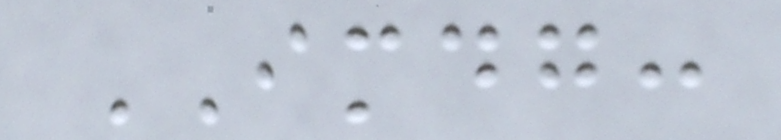IMDG:
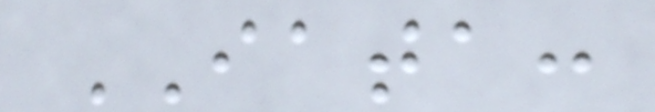IATA:
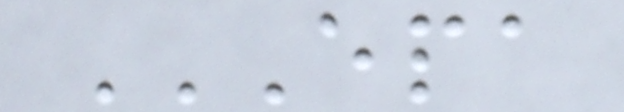EPA
